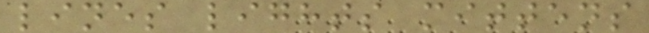lines lights mittens
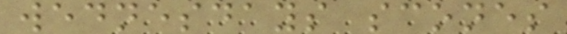wednesdays scones
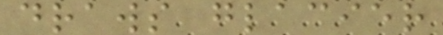draws glacier
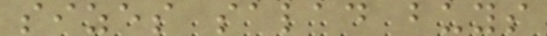sizes salad buys
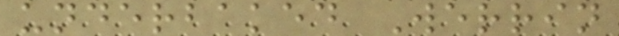underbaked Werrin
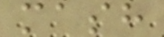mash
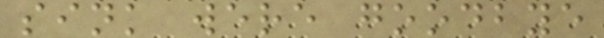sink were goodbye
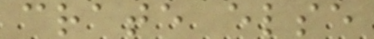crate else
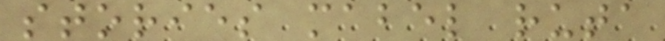stories mabel ruta
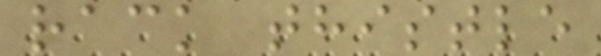rack thistle
